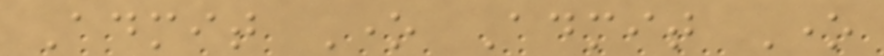Admit One Admit One
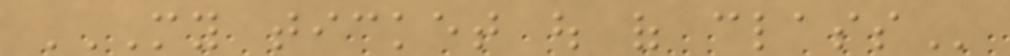MY TICKET OUT OF CLASS
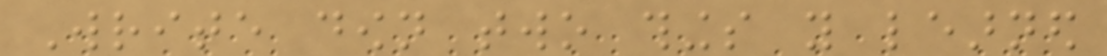Write down two things you learned
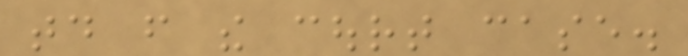today from the court case.
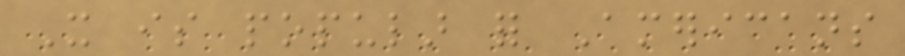It is popular for Americans
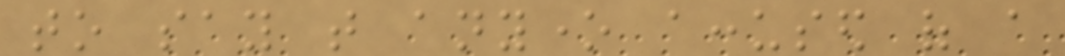to say that anyone accused of a
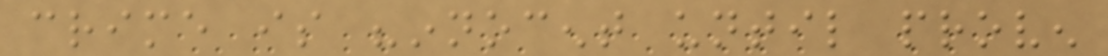crime is "innocent until proven
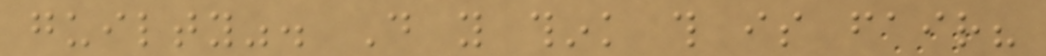guilty". Do you think this is fair?
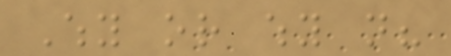Why or why not?
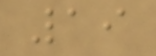19
